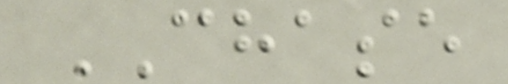CHASE
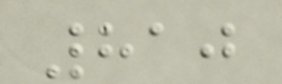810
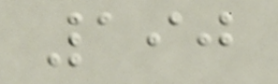190
